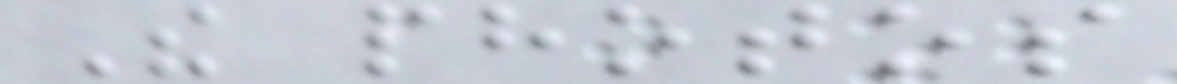The photos
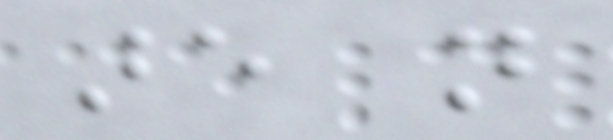are not
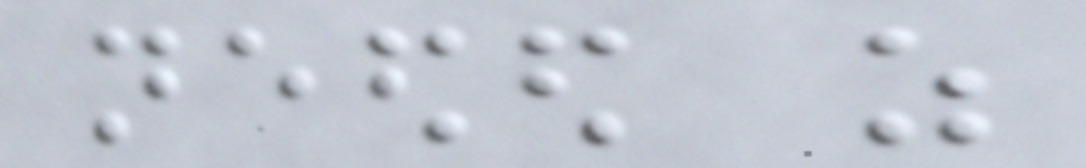needed as
